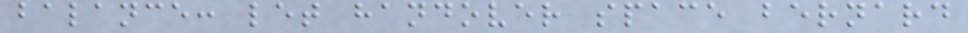balance: let handover space bernard
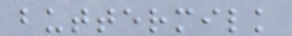buttermilk
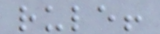rule!
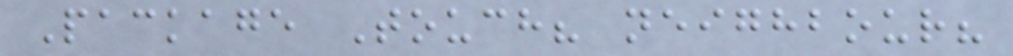Package Touch? neighbour?
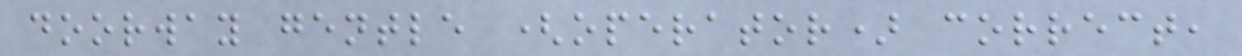doorway gentle (operator) correct,
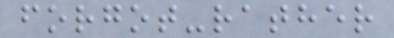forgot-rather
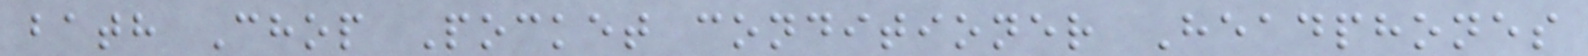bath Chop Pocket conditioner Headphones
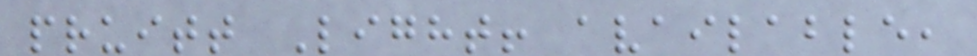pruitt Light! available,
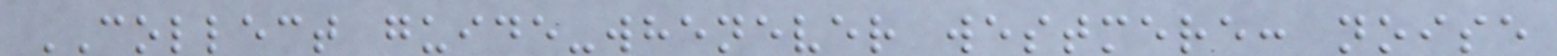COLLECT guide-whenever westmere: noise
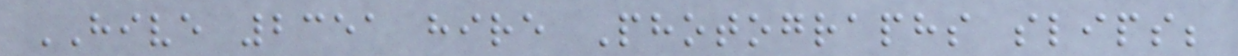HIVE 2351 hire Photographs slips;
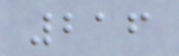216
